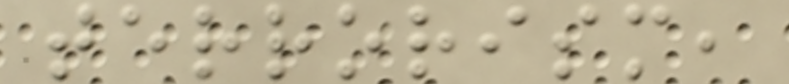terrorism,
